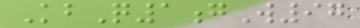KbQ1gW97
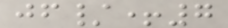jf/+7
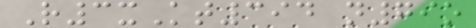R3xKt394 n79o
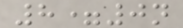8=0n
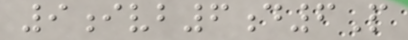9ivb6d6P
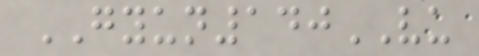GYUN140VU
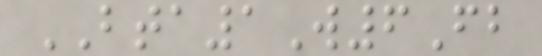BTA1W6Fb
